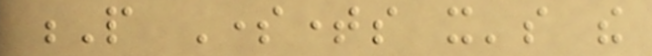P Sometimes it's the
